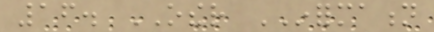16. OTHER INFORMATION
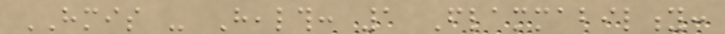HMIS - Health: 1 Flammability:
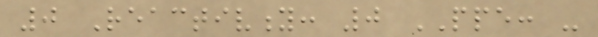0 Reactivity: 0 PPE: -
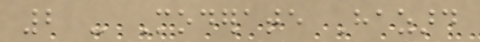2 - Moderate Hazard
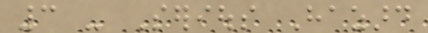3 - Serious Hazard
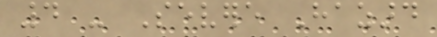4 - Severe Hazard
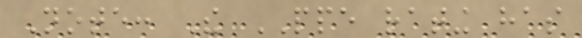Note: The PPE rating has
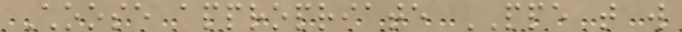Choose appropriate PPE that will
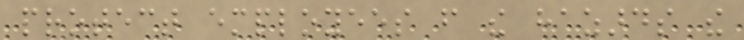protect employees from the hazards the
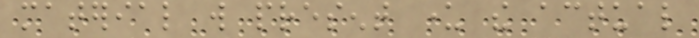material will present under the actual
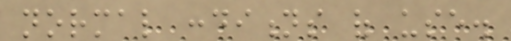normal conditions of use.
